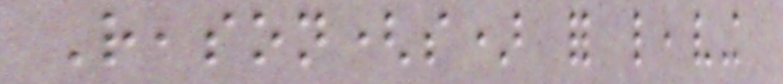Reason(s) for leaving
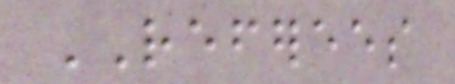REFEREES
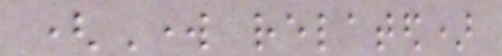(Work related)
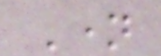Name
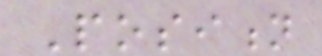Position
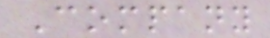Company
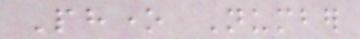Phone Number
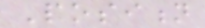Position
